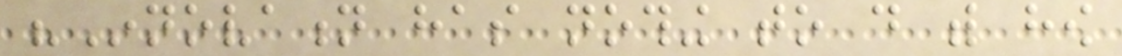"Innovation has nothing to do with how
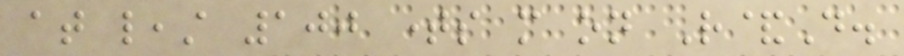at least 100 times more on R&D.
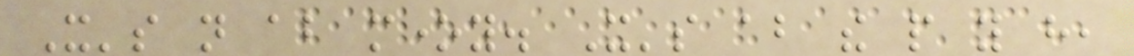It's not about money. It's about the people you have,
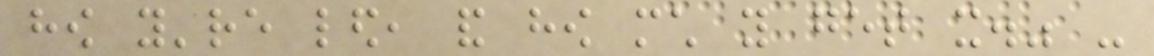how you're led, and how much you get it." -
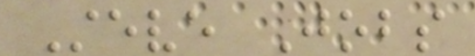Steve Jobs
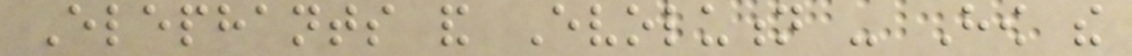Elephants and Evolution - How the
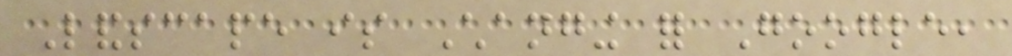Landscape is Changing for Google,
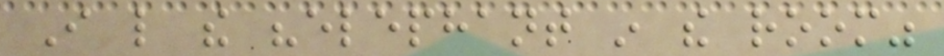I like the "elephant in the room"
